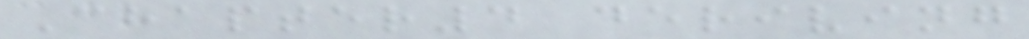Chapter4 deriving
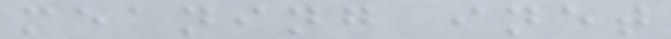meaning inet
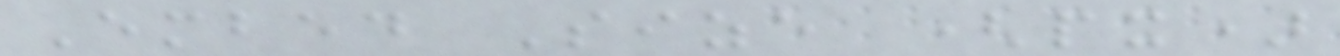Embed Size (px)
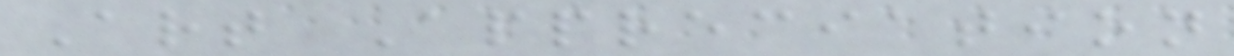Art Appreciation
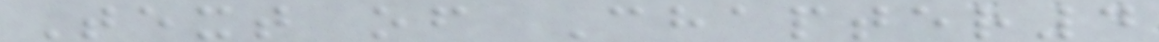Text of Chapter4
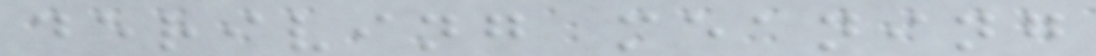deriving meaning
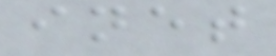inet
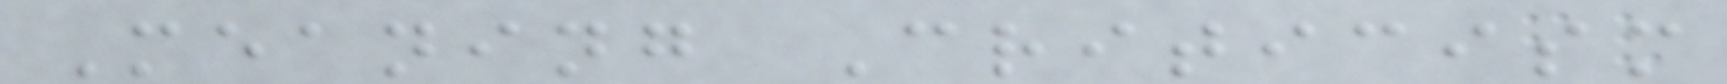Meaning Criticism
